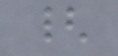{
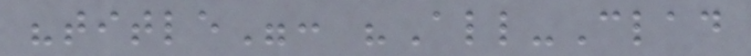"title": "All-Clad
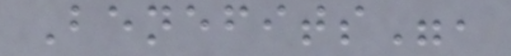Benefits",
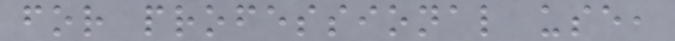for professional use,
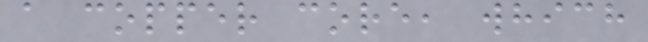a copper core, which
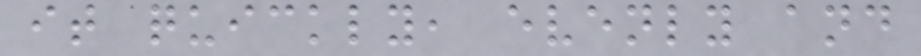it quickly, evenly and
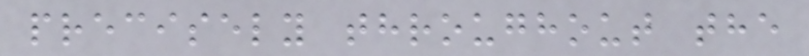precisely throughout the
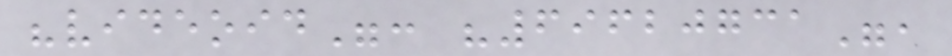"videoid": "69620731",
